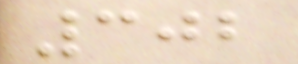302
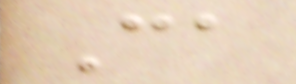Ca
